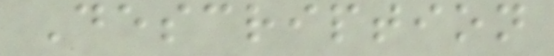Description
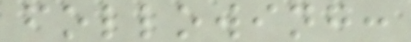following:
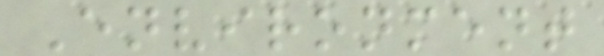Environment
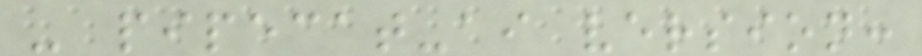- pipecat-ai version:
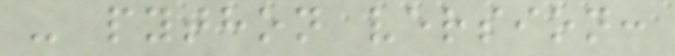- python version:
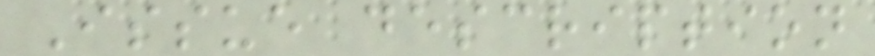Issue description
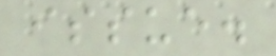issue.
